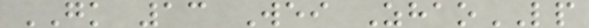GK 13 Wei ZhaoLP
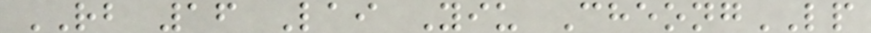RB 16 Lai Yiu CheongLP
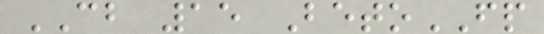CB 15 BetoFP
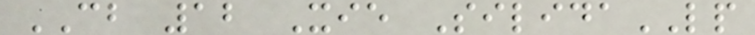CB 12 Xie SilidaLP
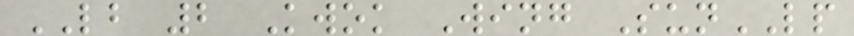LB 2 Kwok Wing SunLP
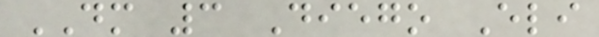DM 3 Diego Eli
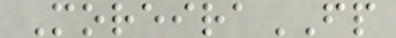MoreiraFP
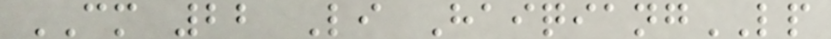CM 22 Li HaiqiangLP
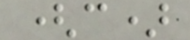(c)
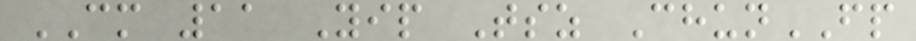CM 11 Yip Tsz ChunFP
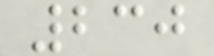230
